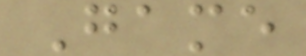Game
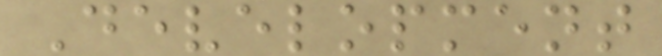Development
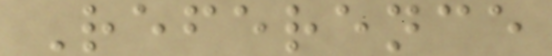Reference
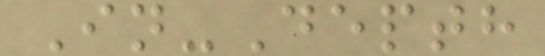In-Depth
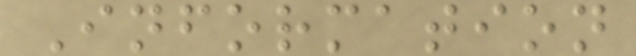Information
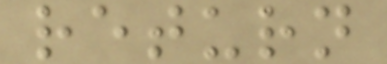return
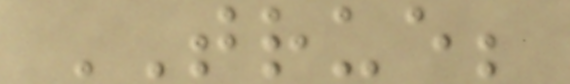TRUE;
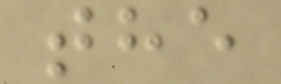the
